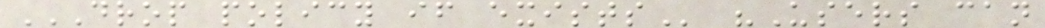DROP POLICY IF EXISTS "Users can
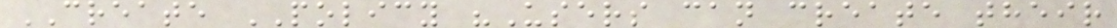CREATE POLICY "Users can create their
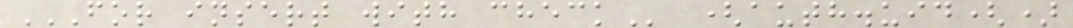FOR INSERT WITH CHECK (auth.uid()
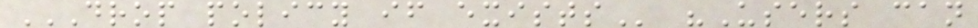DROP POLICY IF EXISTS "Users can
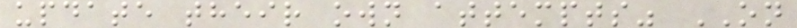update their own attempts" ON
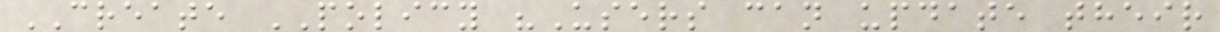CREATE POLICY "Users can update their
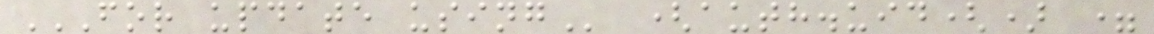FOR UPDATE USING (auth.uid() =
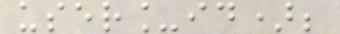user_id);
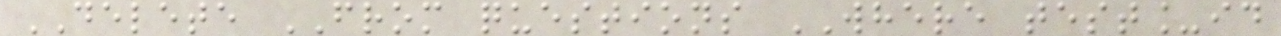DELETE FROM questions WHERE test_id
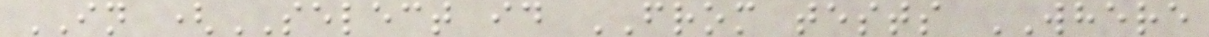IN (SELECT id FROM tests WHERE
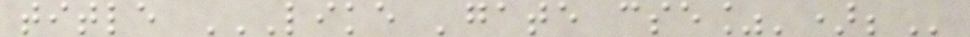title LIKE 'GATE CSE%');
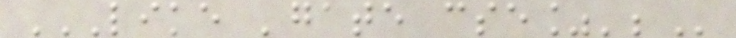LIKE 'GATE CSE%';
